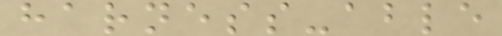harness-able
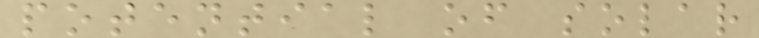potential of solar
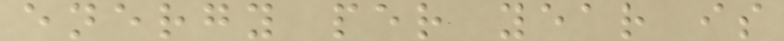energy per year is
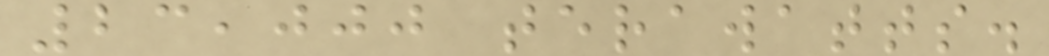23,000 terawatts.
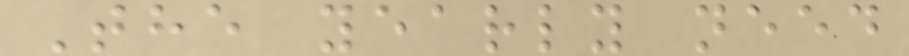The yearly need
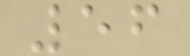56
